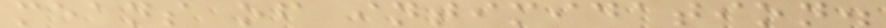means of intimidation.
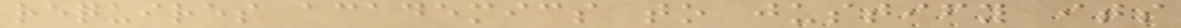requires academics to justify its
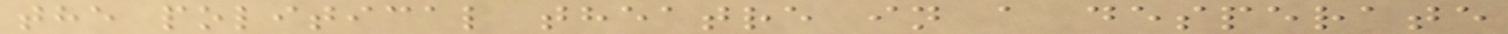the political theatre in a desperate
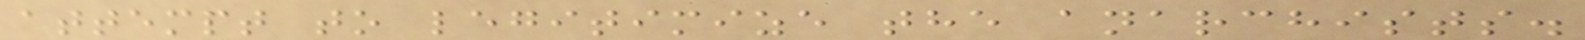attempt to legitimize the anarchists.
